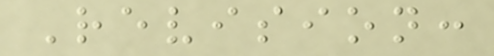Revision:
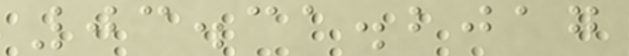03.31.2017
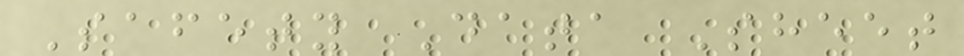Safety Data Sheet
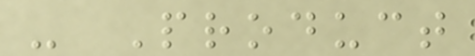- Product
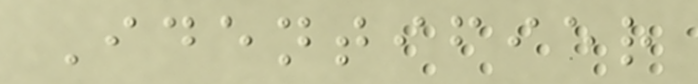Identifier
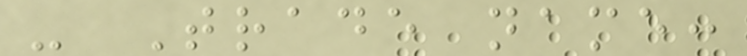- Trade name:
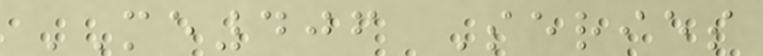ME406 Series
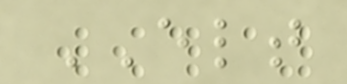ELT
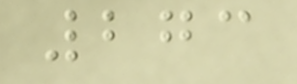273
